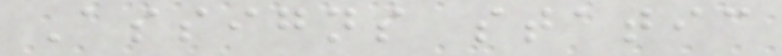Assigns static
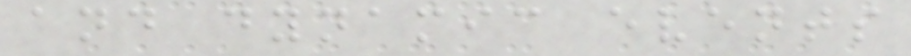and dynamic events
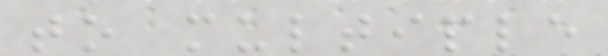to multiple
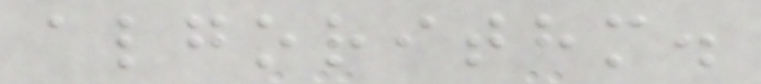algorithm.
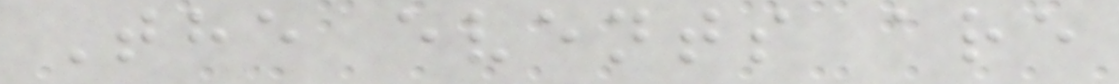The events are
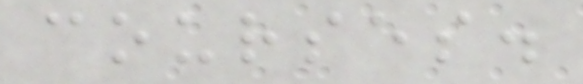courses.
